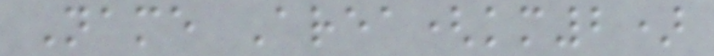Name Area(km2)
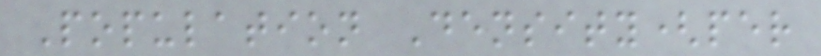Population Density(per
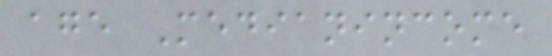age Medianincome
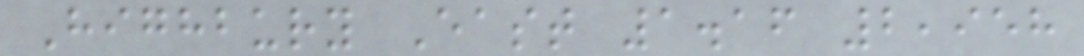Highbury East 1.16 2,958
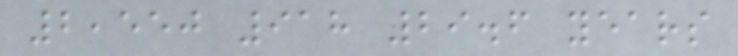2,550 918 29.6 years
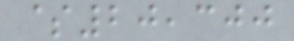$20,300
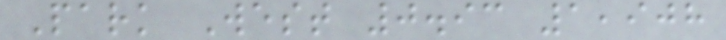Park West 0.93 1,908
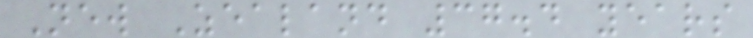New Zealand 37.4 years
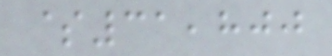$31,800
